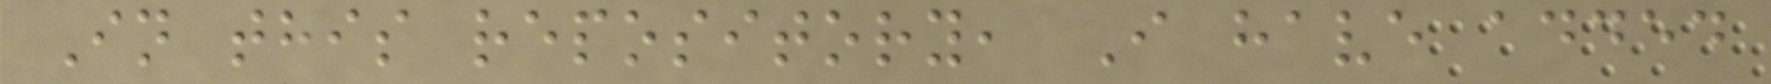In this repository, I have added
